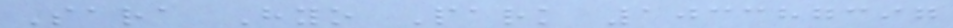Sara Hyo Park 103387397
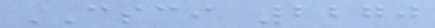CSCI 2270
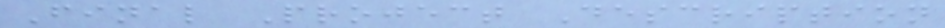Final Project Description
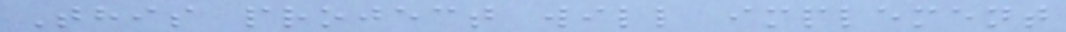This project will implement
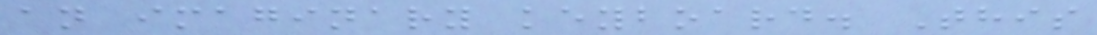an imaginary keyboard. This
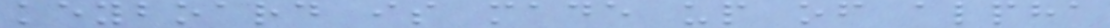keyboard is made up of alpha
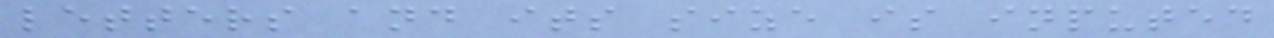letters and its size is inputed
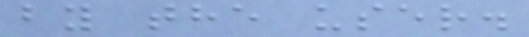by the user.
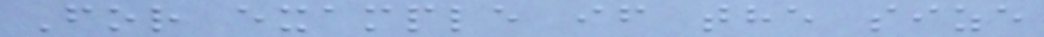For example if the size
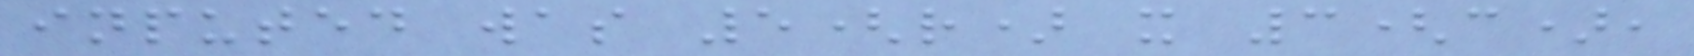inputed was 5(r) x 3(c),
